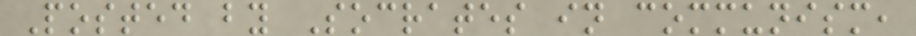Posted by Socrates in communism,
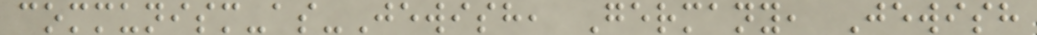communism-as-Jewish, Germany, Jewish
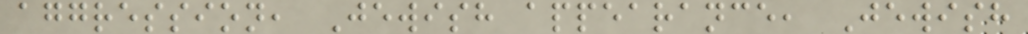aggression, Jewish appearance, Jewish
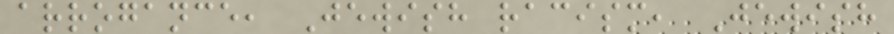arrogance, Jewish racism, Jewish
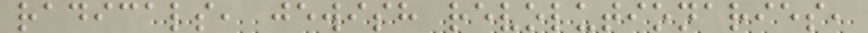radicals, jewish revolutionaries,
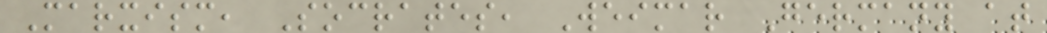Marxism, Socrates, Weimar Germany at
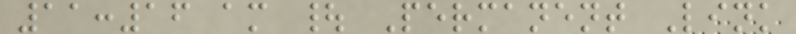11:16 am | Permanent Link
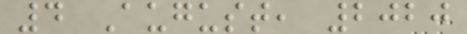4 August, 2020
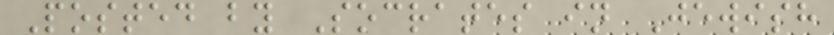Posted by Socrates in Jewish
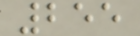255
